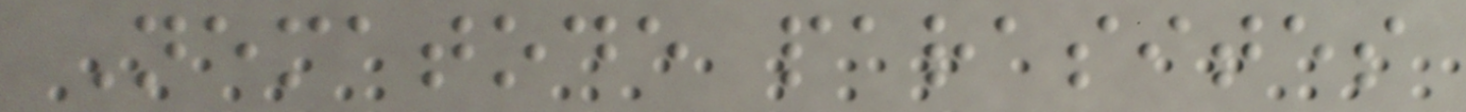Nematode parasites
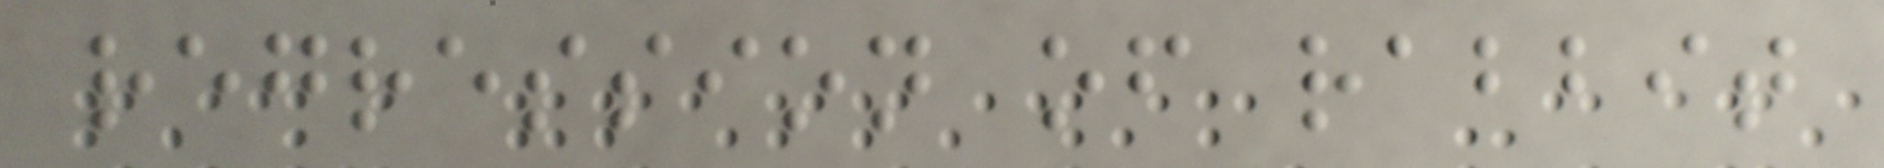regression of rabbit
